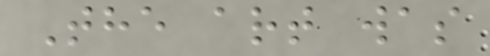The art was
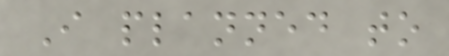I planned to
